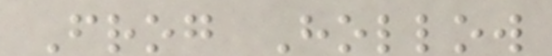Frog Hollow
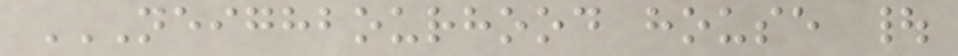NEIGHBOURHOOD HOUSE |
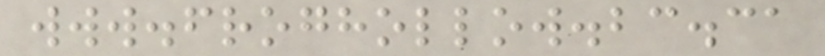www.froghollow.bc.ca
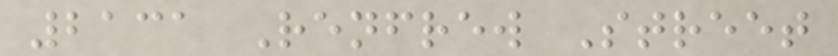2131 Renfrew Street
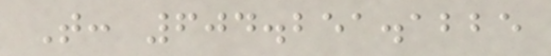T: 604.251.1225
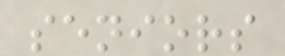seniors
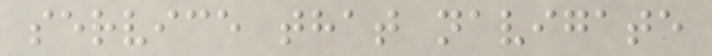service that navigate
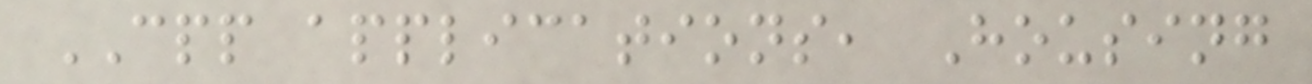CPP applications, Housing
